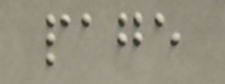page
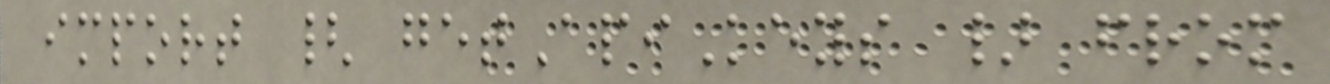import { getApiKeys } from
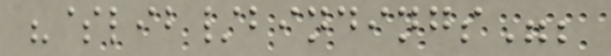"$lib/bindings";
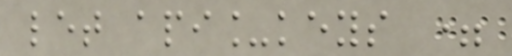let api_keys =
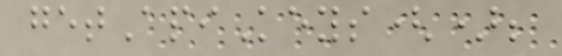getApiKeys();
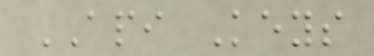API Keys
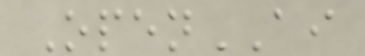OpenAI
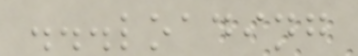...loading
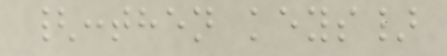{:then keys}
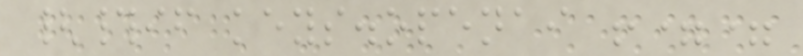{#if keys.openai !==
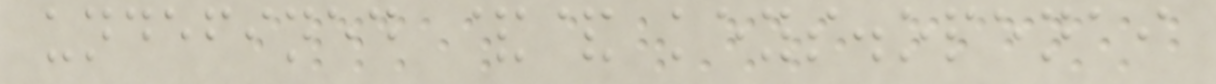undefined && keys.openai
